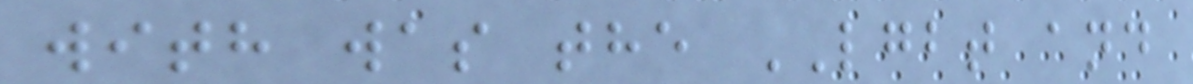with was the LGBT and
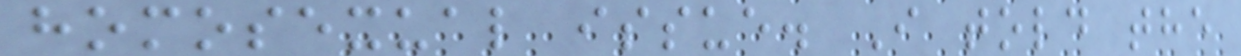homosexual issue. I told the
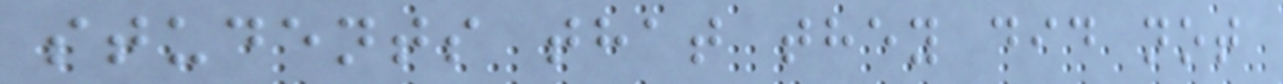students that they did not
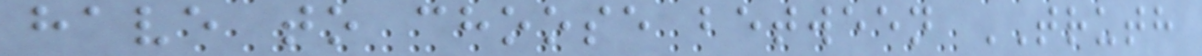have to choose between TRUTH
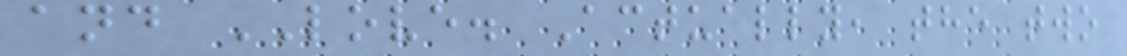and LOVE. Actually, the two
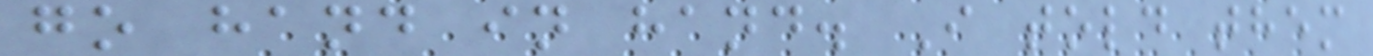go hand in hand. I told them
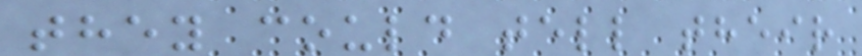they could tell their
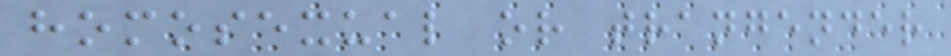homosexual or trangender
